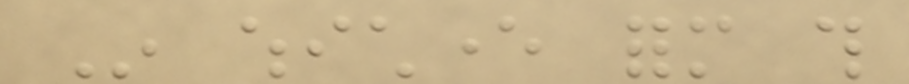In whichever form this
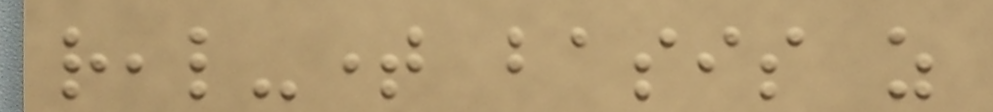real-time basis as
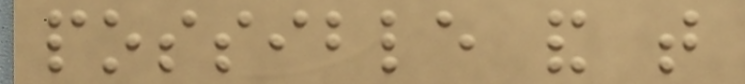possible and that
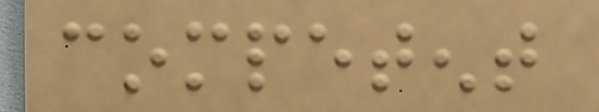competent
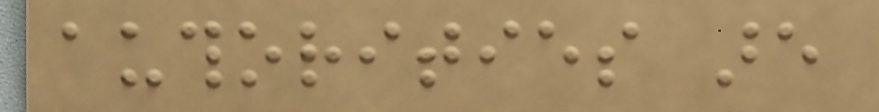authorities are
